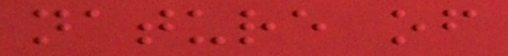nature of
